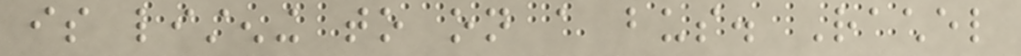is listening to on a bus. Rachel
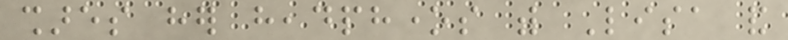shares her headphones with Lisa and
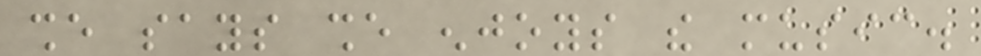she says she enjoys the music.
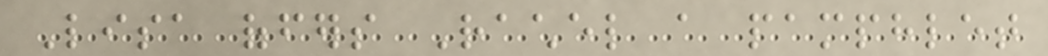Lisa offers Rachel a pamphlet
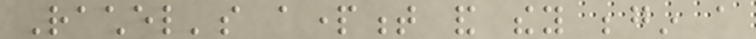Rachel's apartment and they begin a
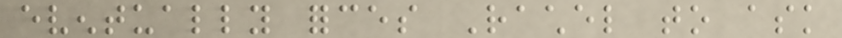eventually forces Rachel to ask
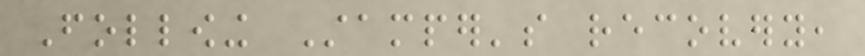Following Stamper's recovery,
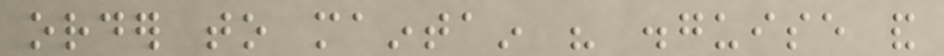order to maintain his disguise and
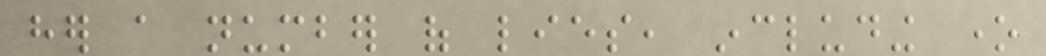her a number of lies, including one
